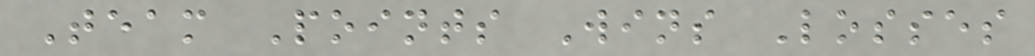Team Points Wins Losses
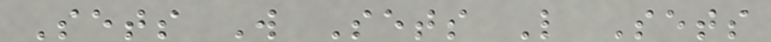Sets W Sets L Sets
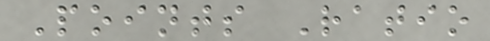Points Ratio
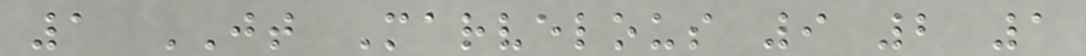1 JT Marvelous 9 2 1
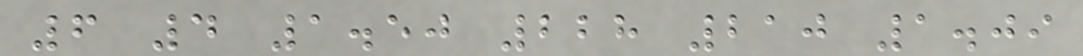6 4 1.50 228 210 1.09
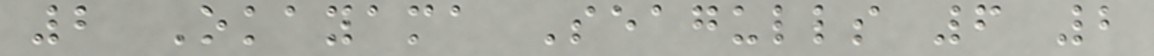2 Okayama Seagulls 6 2
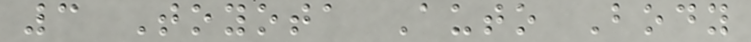3 Toyota Auto Body
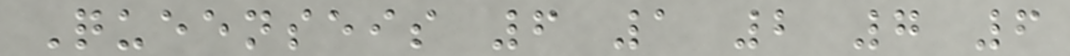Queenseis 6 1 2 7 6
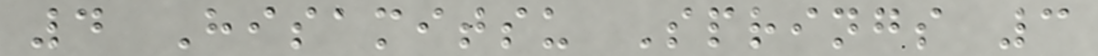4 Hisamitsu Springs 3
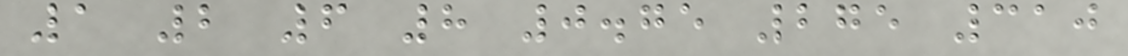1 2 6 8 0.75 275 310
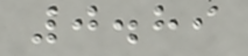0.89
